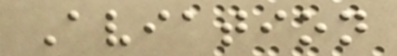Aviation
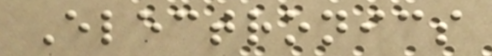Electronics
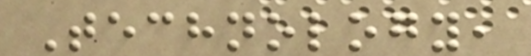Technology,
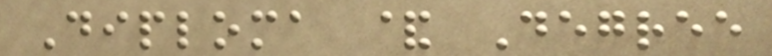Diploma & Degree
